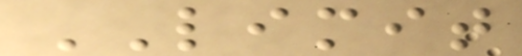LIMIT
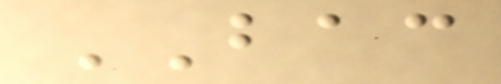BAC
